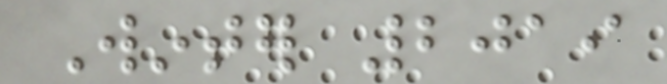Winter 2019
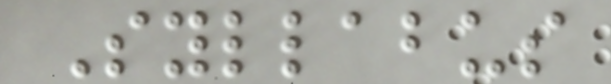Syllabus
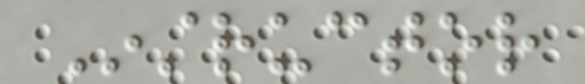Instructor
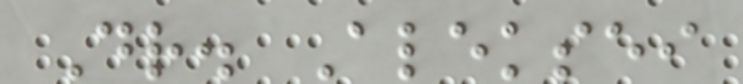Dr. Aleksei
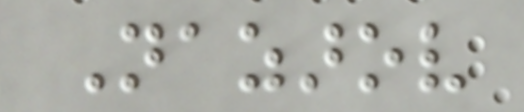Nazarov
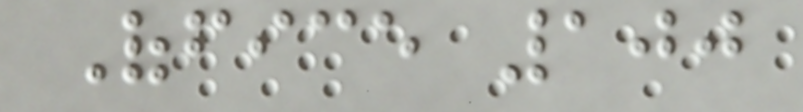Office 100
